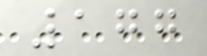177
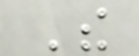The
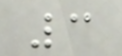3
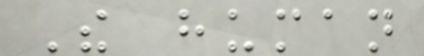The human
